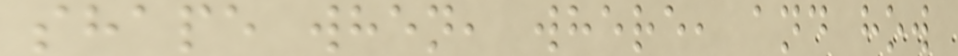shape when, where, and how
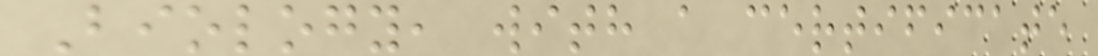Biology, with a certificate
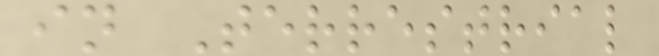in Terrestrial
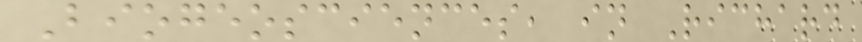Biogeosciences, in Richard
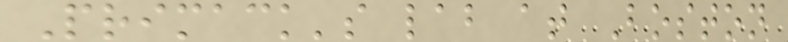Primack's lab at Boston
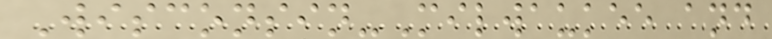Wisconsin-Milwaukee and
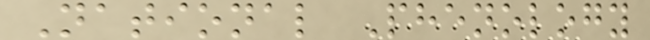National Phenology
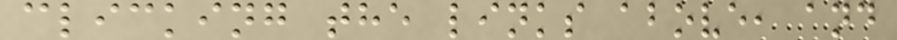clicking the links above, and
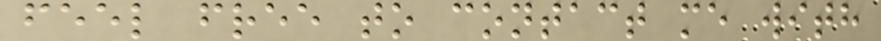feel free to contact me with
